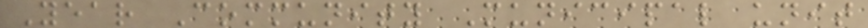Year Community Municipal unit
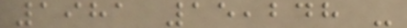1981 15,248 -
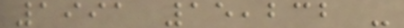1991 15,232 -
